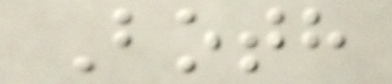Both
